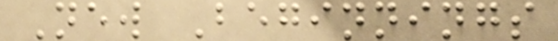New Beginnings
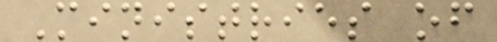Ministries of
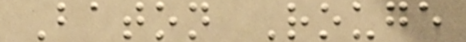Baton Rouge
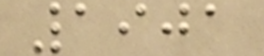1901
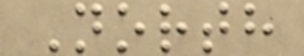North
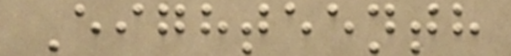Eighteenth
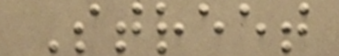Street
